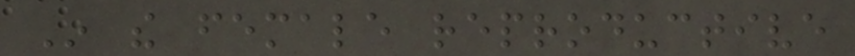In the female reproductive
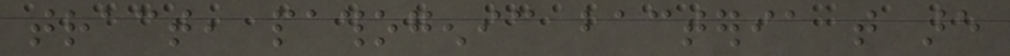tract, pathogenic bacteria that are
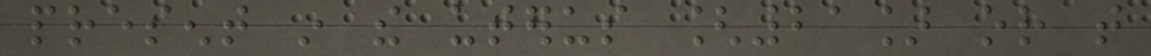present in the uterus [21] or that
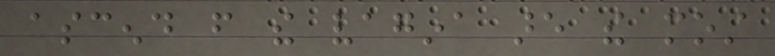ascend from the vagina are the most
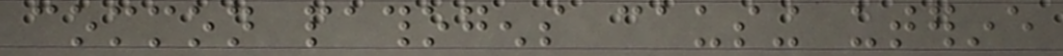common pathogens causing uterine
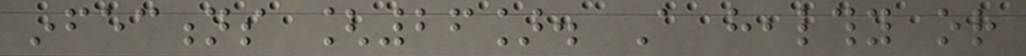infections [26]. A healthy or
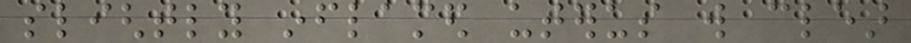slightly inflamed uterus will clear
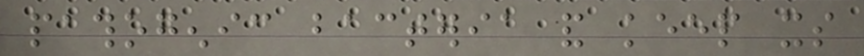pathogenic bacteria and keep its
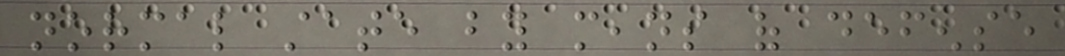normal state by means of defense
